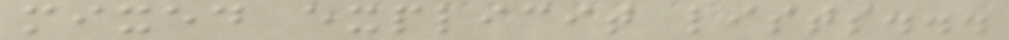mixed explicit lists...
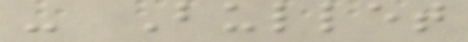- Bullet
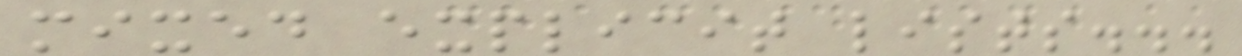mixed explicit lists...
